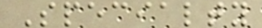Specialty
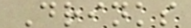Drinks
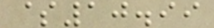$10.99
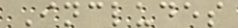Includes
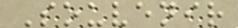Souvenir
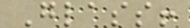Glass!
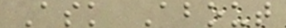Ask About
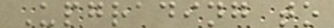Upgrading to
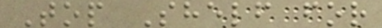Top Shelf for
